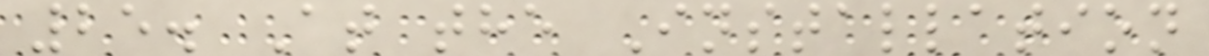25. At the Installation
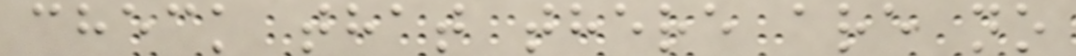check that there are no
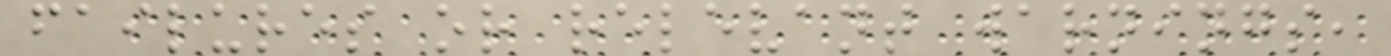failures or relevant warnings,
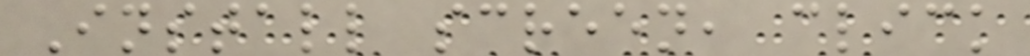Install screen, click
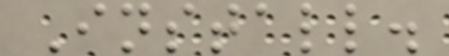Install.
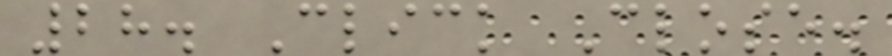28. Click Close.
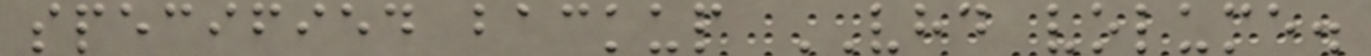specified backup VHD volume.
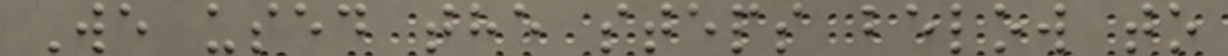We used the steps below to
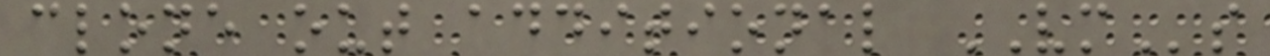clone out additional VMs
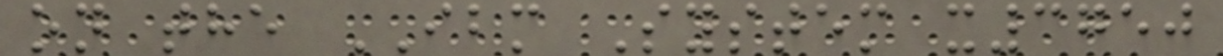on the IBM System x3750
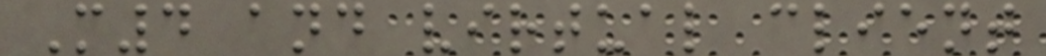M4 and virtual client
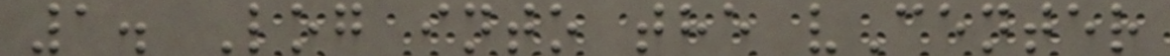1. Log into the vCenter
